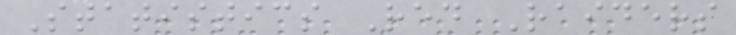Statistics Red Raiders
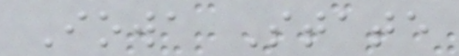Iowa State
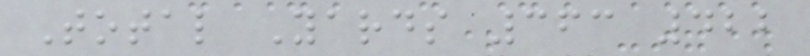Total Yards 363 422
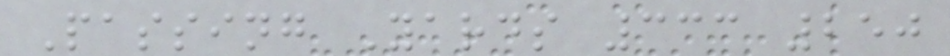Passing Yards 333 250
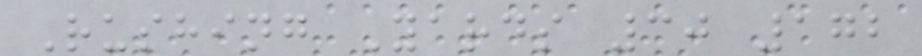Rushing Yards 30 172
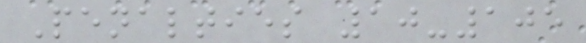Penalties 10-105
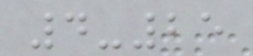4-25
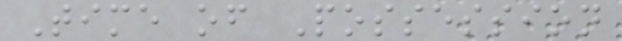Time of Possession
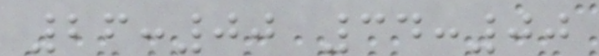26:00 34:00
